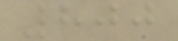800
